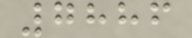7886
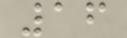16
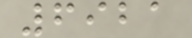6921
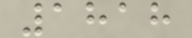1818
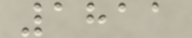1811
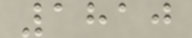1810
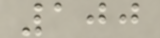100
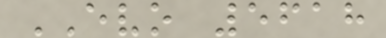EVO 5618
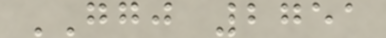GGJ 2751
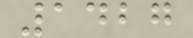1427
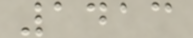1413
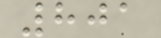801
